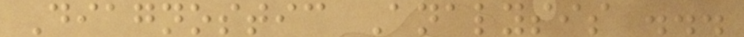Diagnostic Analysis ...
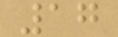17
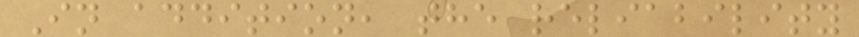In addition, the reliability
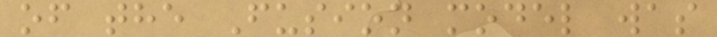of the Fusion model was
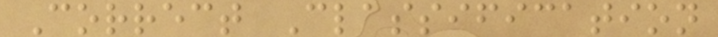Correct Classification
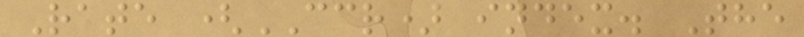Rate (CCR) index. The
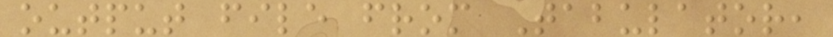output file from Tabulator,
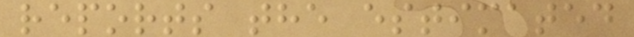reports the estimated
